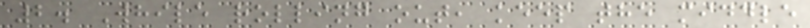2. While rolling out, keep the middle
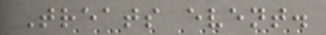Treats event.
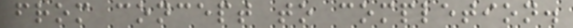from concept to completion.
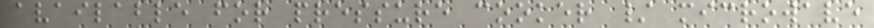available for pressure cooker / microwave
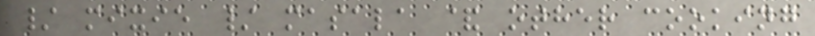/ mixie / masala & other cooking
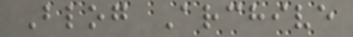Blog Archive
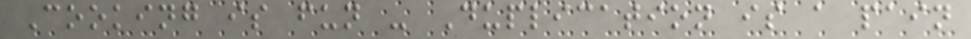Cooking is fun - Duplication is a pain
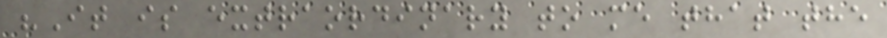"It is extraordinary to me that the
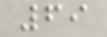69
